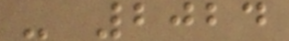- 2024
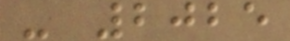- 2025
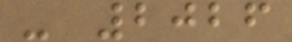- 2026
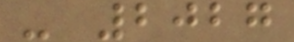- 2027
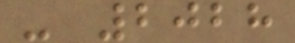- 2028
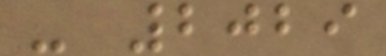- 2029
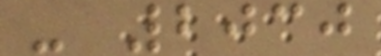- 2030
